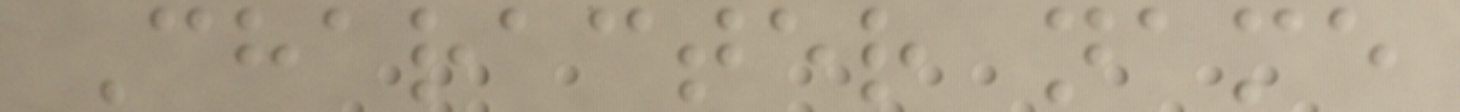Character name
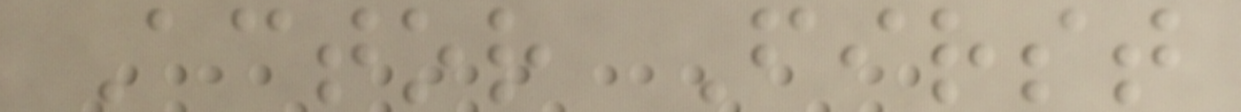Actor First
